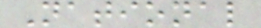National
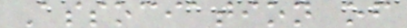Association of
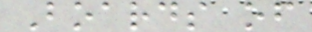Boards of
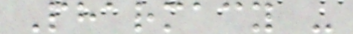Pharmacy -
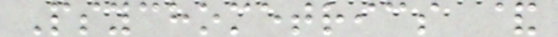Psychometrics &
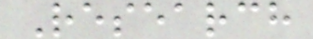Research
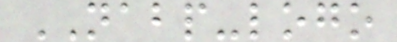NABP-logo
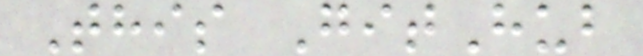This GitHub
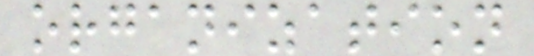organization
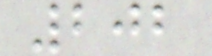202
